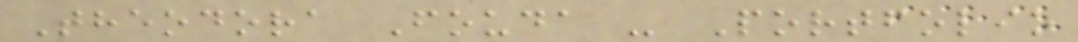Theodora Fouda - Portfolio
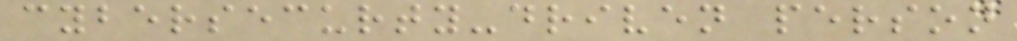cybersecurty-driven person
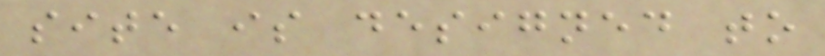site is designed to
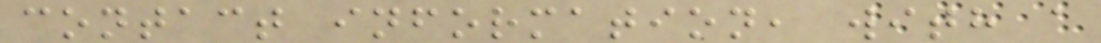contact information, with a
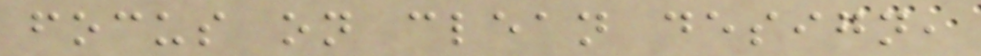focus on clean design,
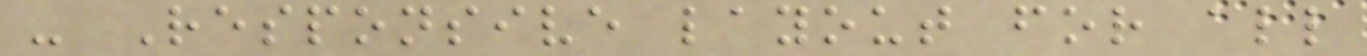- Responsive layout for all
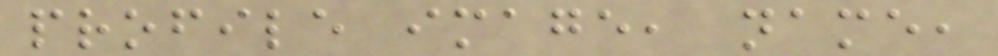profile image, name,
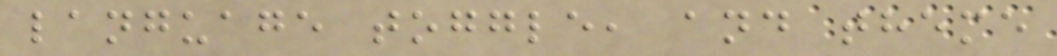language toggle, and theme
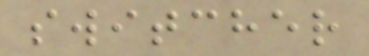switcher
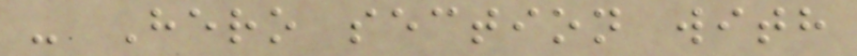- Hero section with
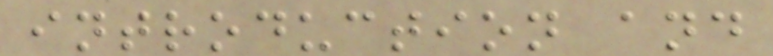introduction and
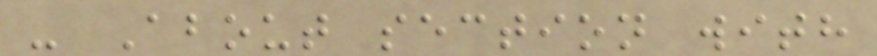- About section with
